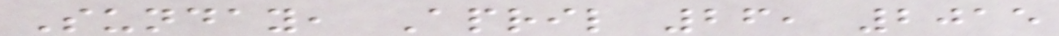Sunday, April 26, 2015
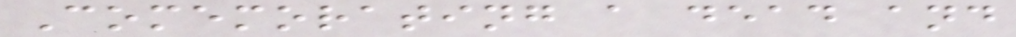Comemorating a dead and
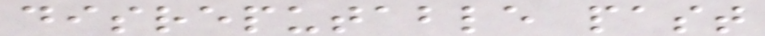disreputable past
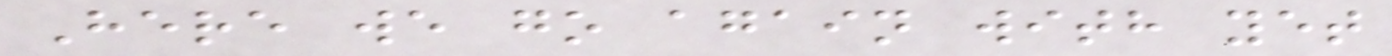Here we go again with yet
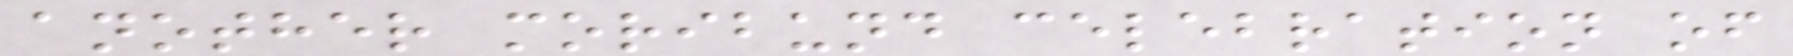another moribund celebration of
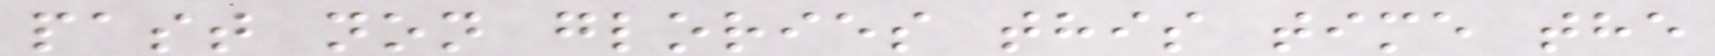past non glories this time the
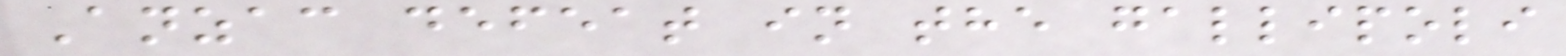Anzac defeat in the gallipoli
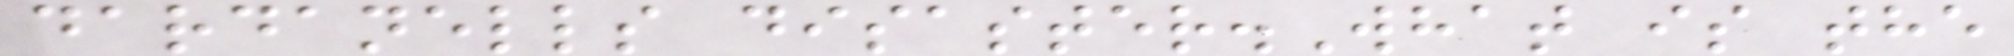dardanells disaster.What is the
